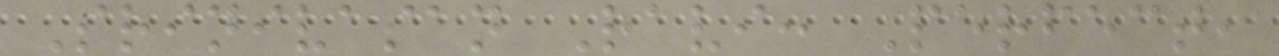Srinivasan Ravi: Perfect,
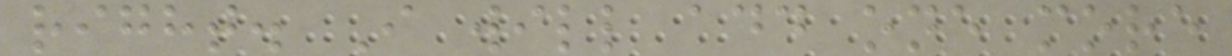right. I will add one more
